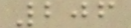206
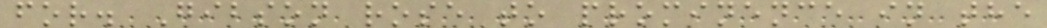for. Gibson rose to prominence in the
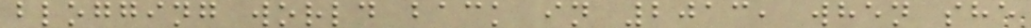blogging world back in 2013, when she
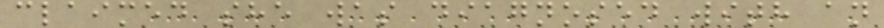claimed she was diagnosed with an
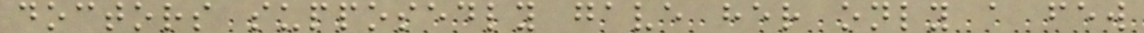doctors supposedly gave her only a few
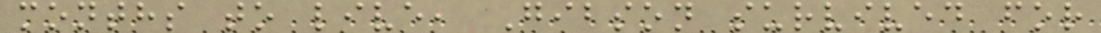months to live, Gibson survived for
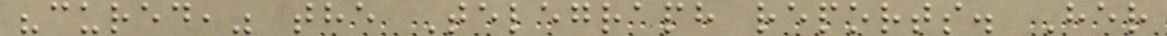"cured," the Telegraph reports. Her
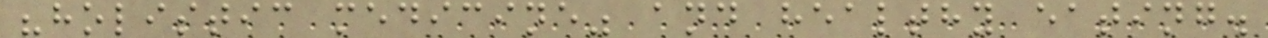"holistic medicine" and healthy eating.
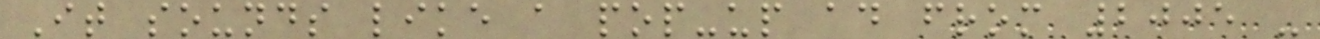It sounds like a pop-up ad from 2005 -
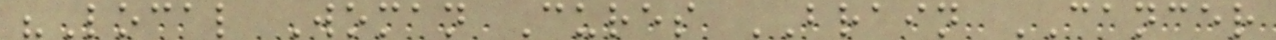"Local Woman Cures BRAIN CANCER
